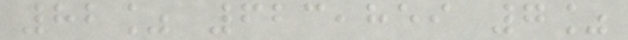82% 623,859 7%
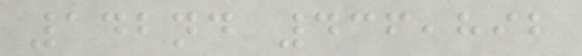142nd 436,892
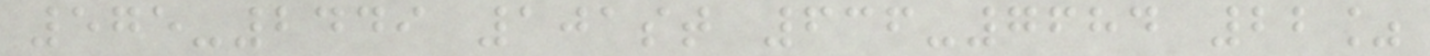575-2449 101st 636-7684 22%
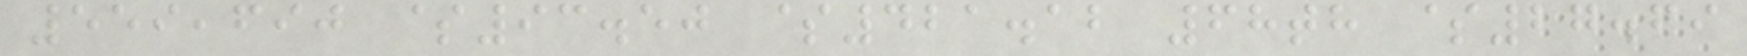559,690 $93.50 $421.12 68th $27.69
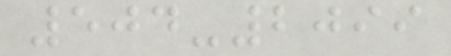504-2099
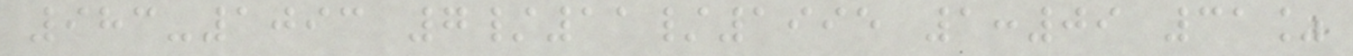983-1093 7/11/1995 1:09 31%
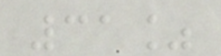31%
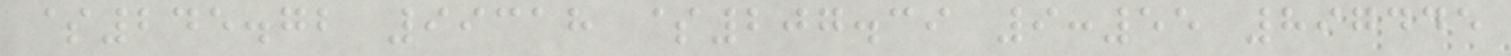$245.72 99318 $207.39 9:55 897445
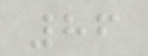86
